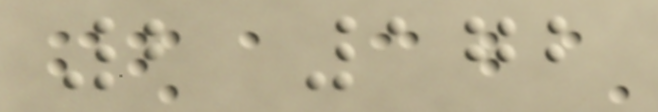2 172
